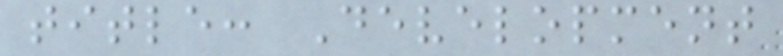title: Development
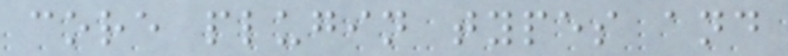core plugin types and
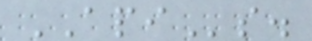APIs.
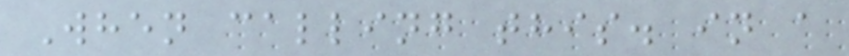When calling this. in a
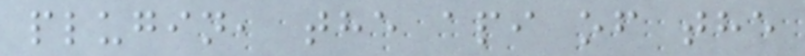plugin, the api of the
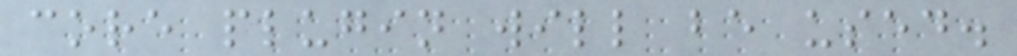core plugin will be used.
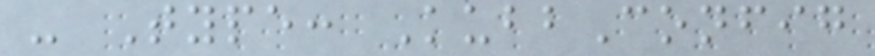- Type: KubbConfig
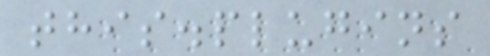this.plugins
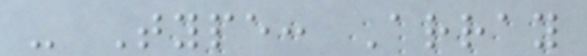- Type: Array
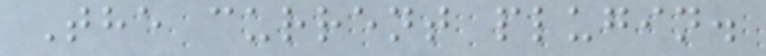The current plugin.
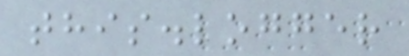this.logger
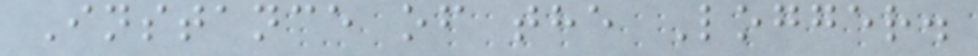Instance of the Logger.
